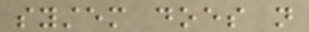system does not
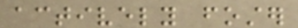actively foster
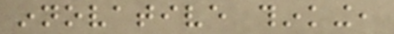innovative thinking,
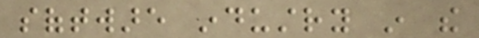software industry in the
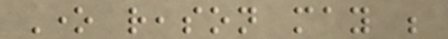One reason may be
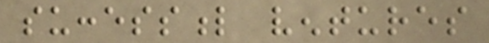successful ventures
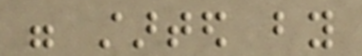were started by
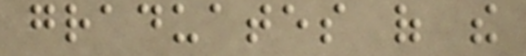graduates of the
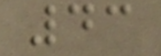43
